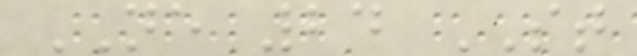NE 24 ST
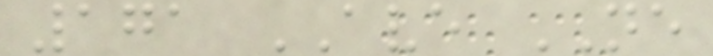171 AVE NE
